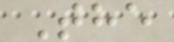The
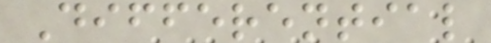Differential
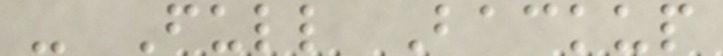- Full Backup
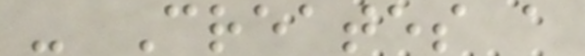- Creates a
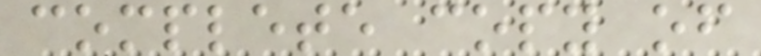complete copy of
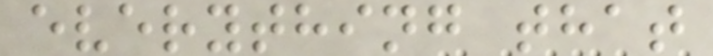everything that
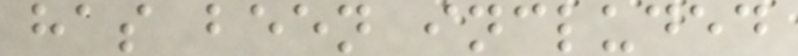has been included
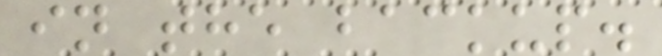in the backup.
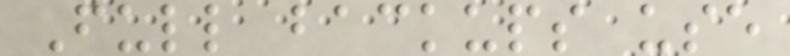Full backups use
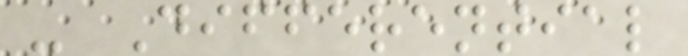- Differential
